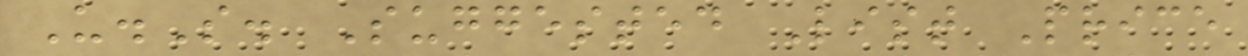U.S. Suggested List Price
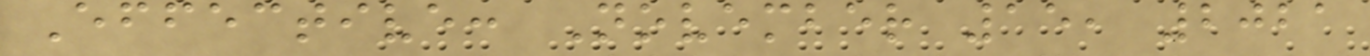Effective: November 15, 2021
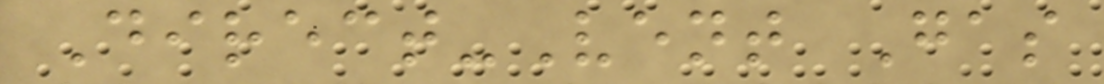Direct-Vent Gas
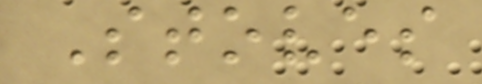Stoves
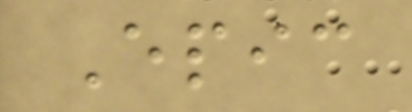Epic
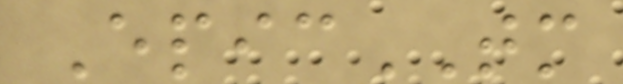EpicTM
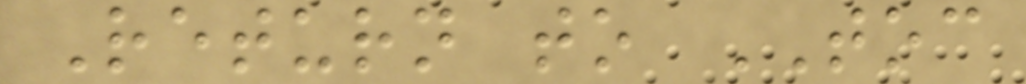Return to TOC
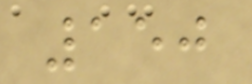150
